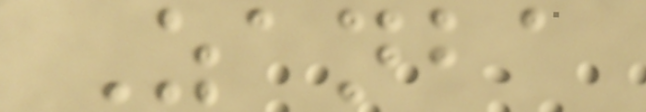Zanba
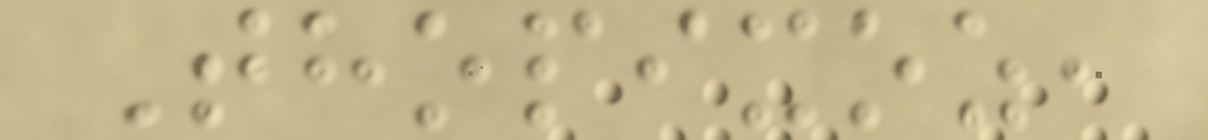Thopixoz,
